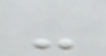-
